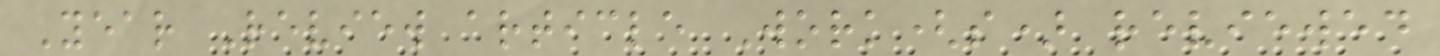Year Review article Work(s) reviewed
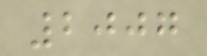2007
